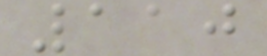110
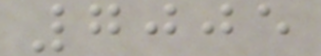7005
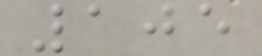105
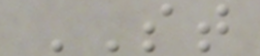ST
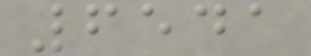6541
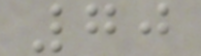70
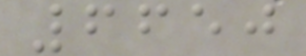6650
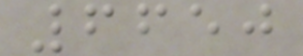6650
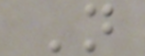N
